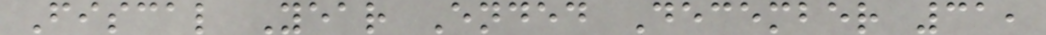Fiscal Year Ended December 31,
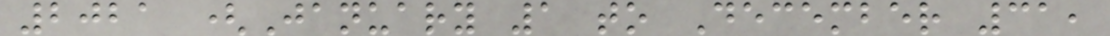2021 (January 1 to December 31,
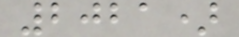2021)
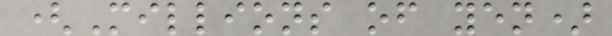(Millions of yen)
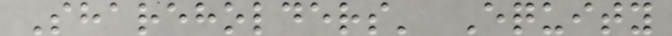Shareholders' Equity
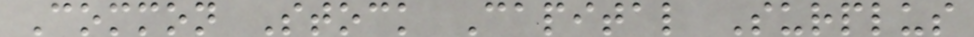Common Stock Capital Surplus
